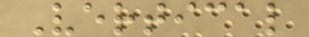Vertical
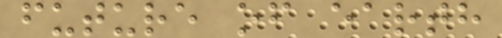future of earth
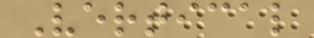Vertical
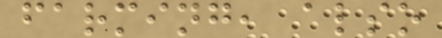farming, also
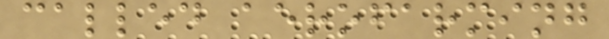called aerofarming
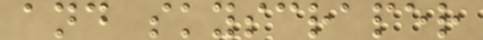and skyscraper
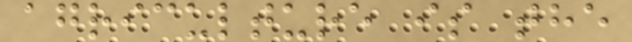agriculture is the
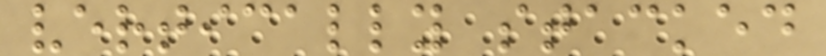vertically stacked
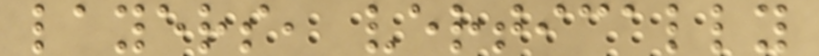layers, vertically
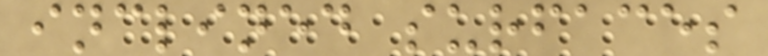inclined surfaces
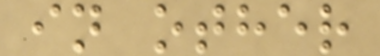in other
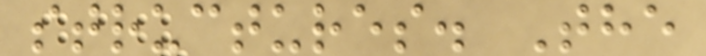structures. The
